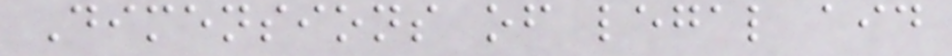Dimensions of legal aid
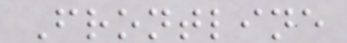Frontline
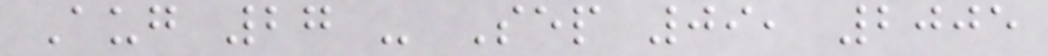Aug 27 - Sep 09, 2005
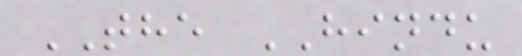THE HINDU
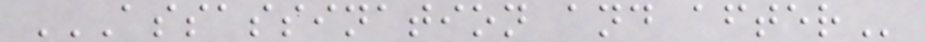ASSASSINATION AND AFTER
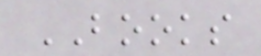BOOKS
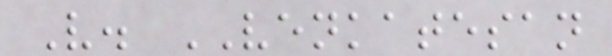V. VENKATESAN
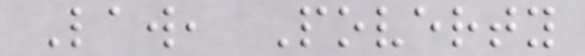Law, Poverty
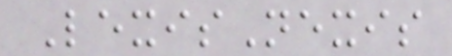LexisNexis
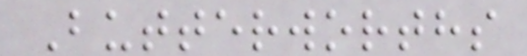Butterworths
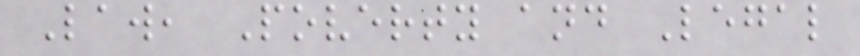Law, Poverty and Legal
